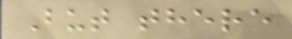But there
